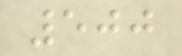500
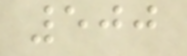500
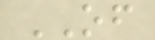OF
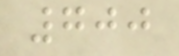700
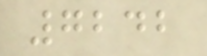7242
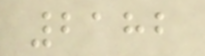2182
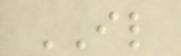IL
